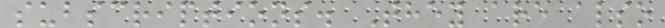subscriptions. They are also
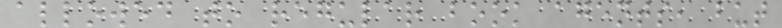allowed to regular book agents, but
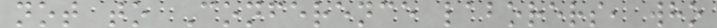not to Conference laborers, who
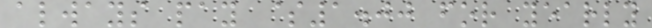always pay $1.00 for yearly
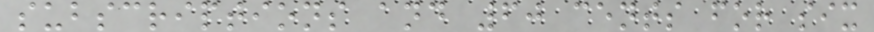subscriptions and 60 cents for six
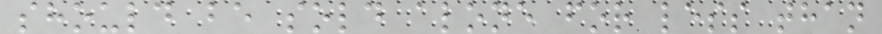should be sold alone for less than
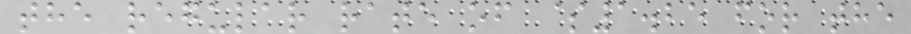the regular rate of $1.25 for the
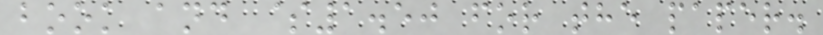book and $1.50 for the paper.
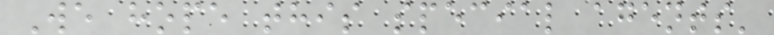We hope this special agents'
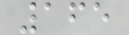165
